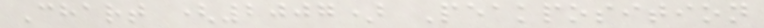Chart (2007) Peakposition
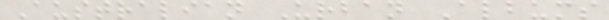Australian Urban Albums
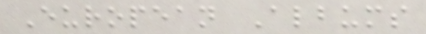European Albums
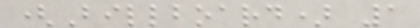(Billboard) 1
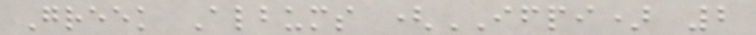Greek Albums (IFPI) 2
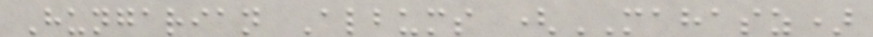Hungarian Albums (MAHASZ)
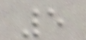5
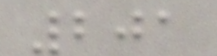201
